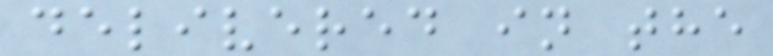delivered in the
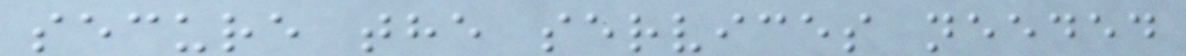secure the services needed
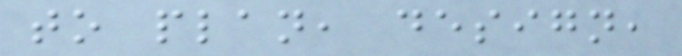to plan, design,
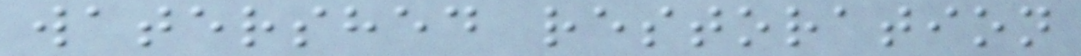watershed restoration
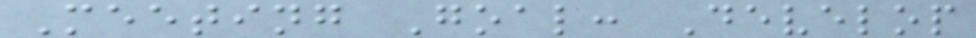Meeting Goal: Develop
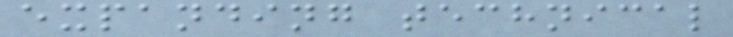expanding technical
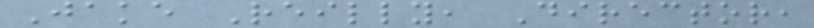Jake Reilly, Director,
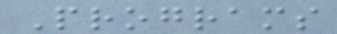Programs
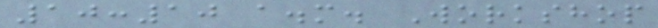10:10 a.m. Workshop
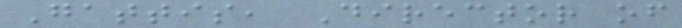Gattis, Director of
